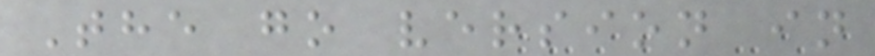The go version in
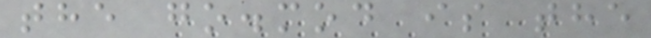the go.mod is the
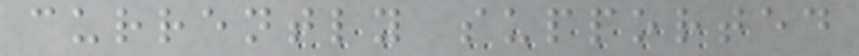currently supported
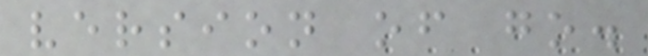version of go.
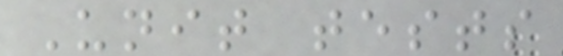Unit tests
